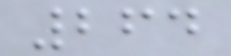264
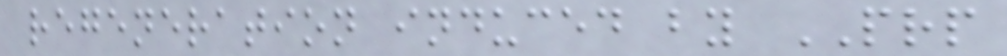regeneration induced by PRP
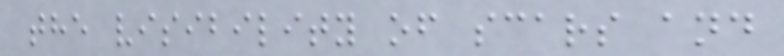the visibility of scars and
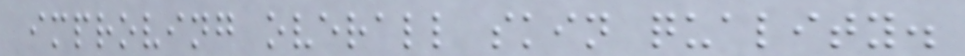improving overall skin quality.
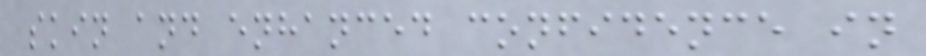skin and enhanced confidence in
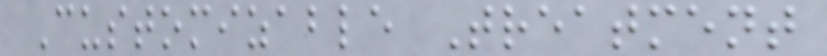Customizable Treatment
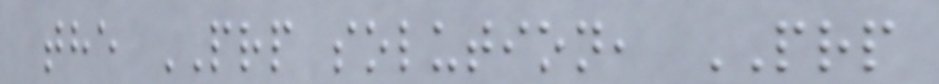the PRP solution, PRP
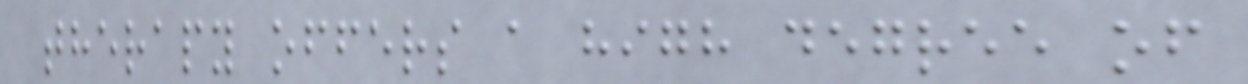therapy offers a high degree of
